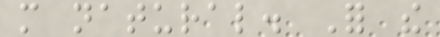more natural. For the
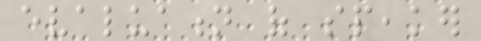evaluation of speaker
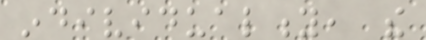individuality, the
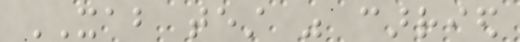XAB test was carried
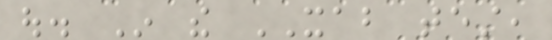out. In the XAB test,
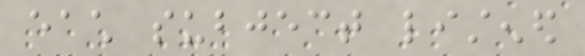each subject listened
